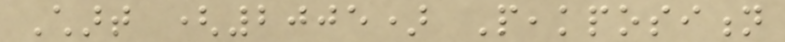Chart (2005) Peakposition
